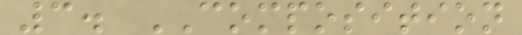3. COMPOSITION
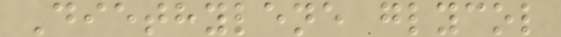Diethylene glycol
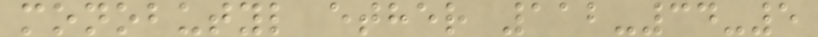monobutyl ether 112-34-5
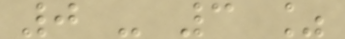0 - 3 %
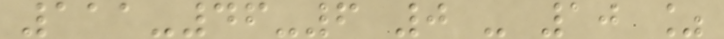111-46-6 0 - 10 %
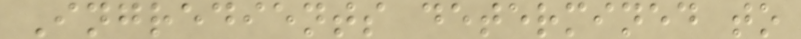Ingredients determined to
